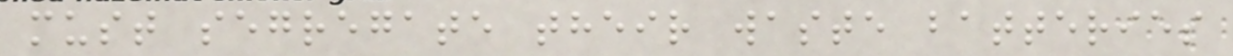must segregate their waste batteries
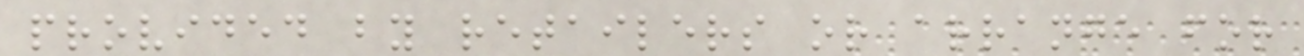provided by retailers or arrange for
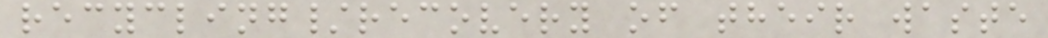recycling/recovery of their waste
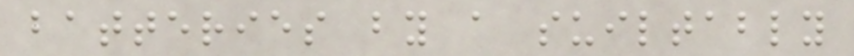batteries by a suiltably
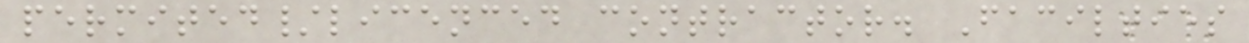permited/licenced contractor. Facilties
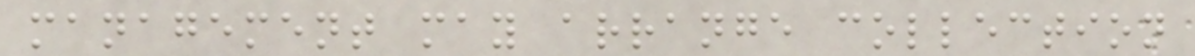management may arrange collection
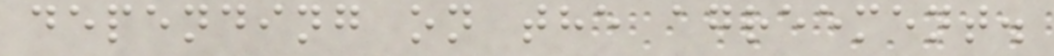depending on the agreement.
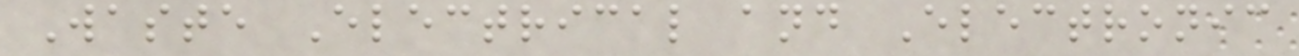Waste Electrical and Electronic
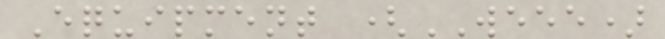Equipment (WEEE)
